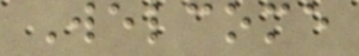Welcome
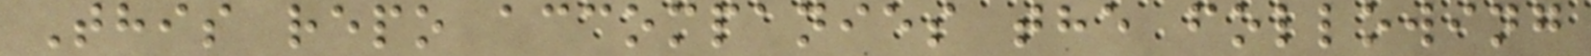This repo accompanies the following
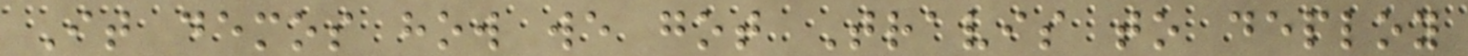It demos how we got Travis to deploy
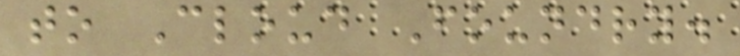to Cloud Foundry.
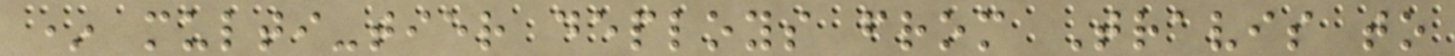* multi-tier deploys from Travis to
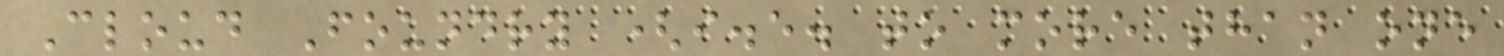Cloud Foundry (i.e. to more than one
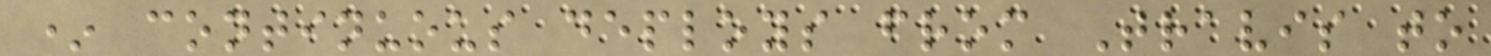* continuous deploys from Travis to
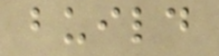build
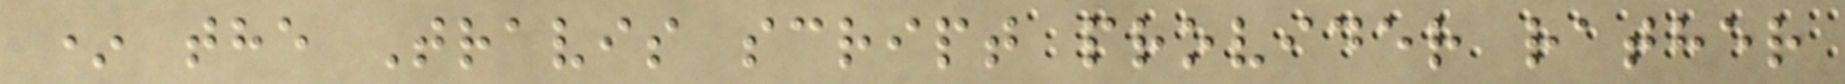* the Travis script provider rather
